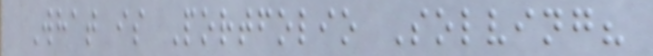What is Portfolio Solving?
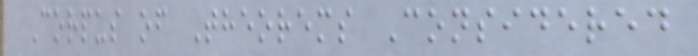Corpus of Theorems Considered
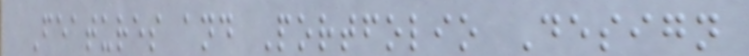Features and Portfolio Design
